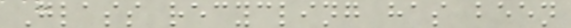Glass recycling has been
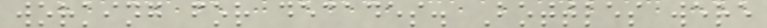working for decades. Bottles were
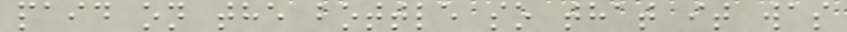paid on the bottle so that it was
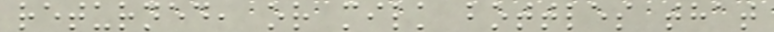returned, or milk bottles that
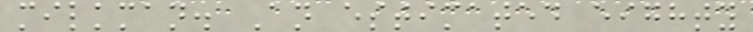milkman. An estimated eighty
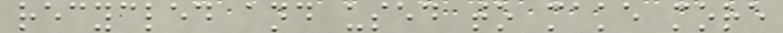recycled and used to make more
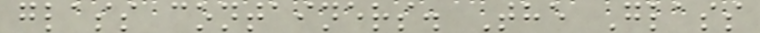glass containers. The Glass
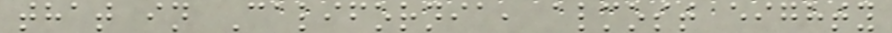that in California, almost eighty
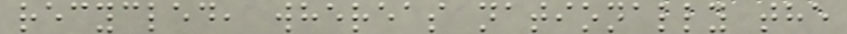recycled, whereas nationally the
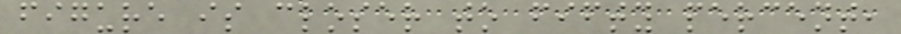figure is closer to fifty percent,
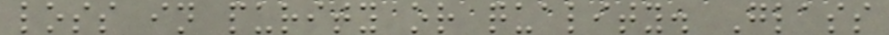loss in purity or quality. Glass
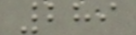289
